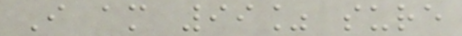I am 99% sure
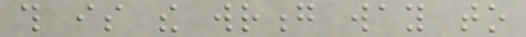this is the wrong way to
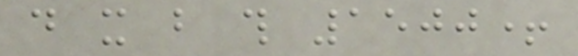do it but this 1500+
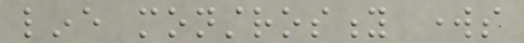line monstrosity works
